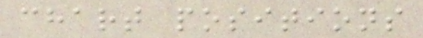chart positions
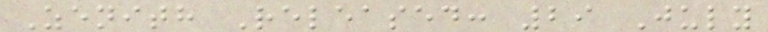Zenith Released: 29 July
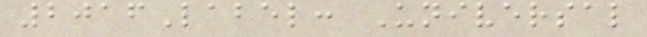2016Label: Universal
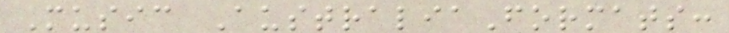Music AustraliaFormats:
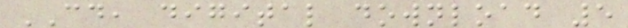CD, digital download 5
